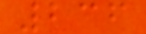236
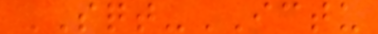SQT-ICTU
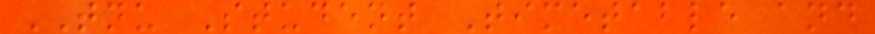TNU Student Timetable and
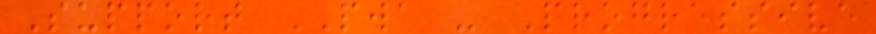Support PWA - Progressive
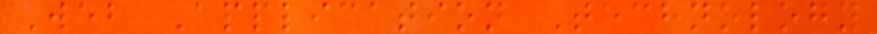Web Application Technology
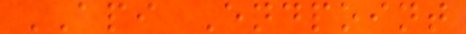API Endpoint
